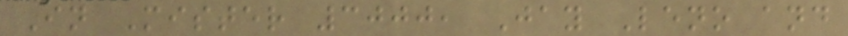In Mister 3000, Jay Leno and
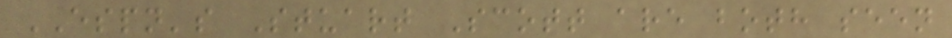ESPN's Stuart Scott are both seen
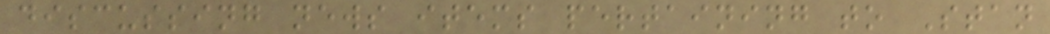discussing news items pertaining to Stan
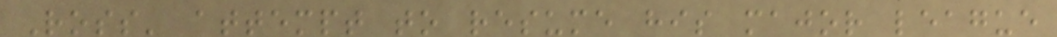Ross' attempt to resume his major league
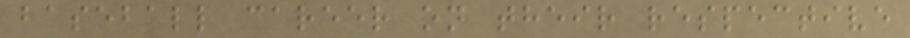baseball career on their respective
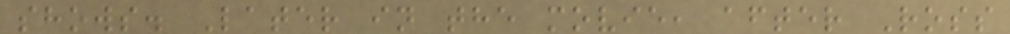shows. Later in the movie, after Ross
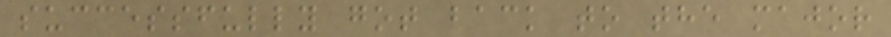successfully got back to the major
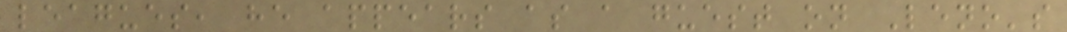leagues, he appears as a guest on Leno's
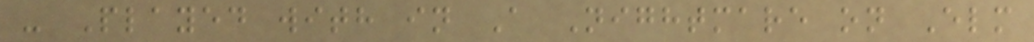- Played with in A Nightmare on Elm
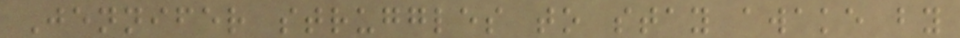Jennifer struggles to stay awake by
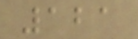121
